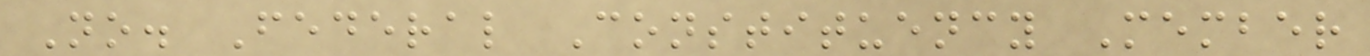No. Federal Constituency Member
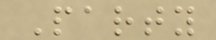Party
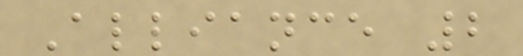Alliance 2
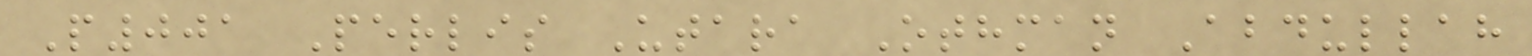P001 Perlis Utara Othman Abdullah
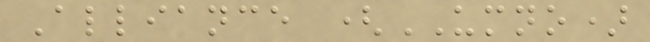Alliance (UMNO)
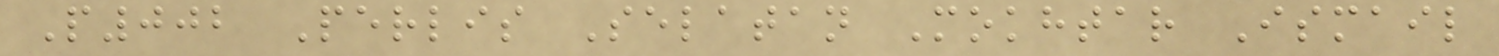P002 Perlis Selatan Mokhtar Ismail
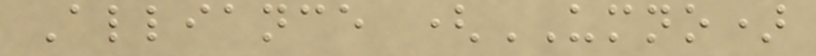Alliance (UMNO)
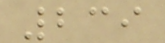239
